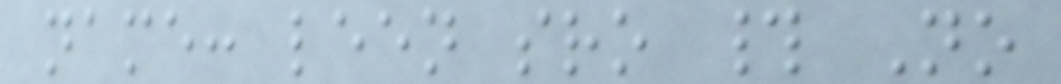name: leen sro # No
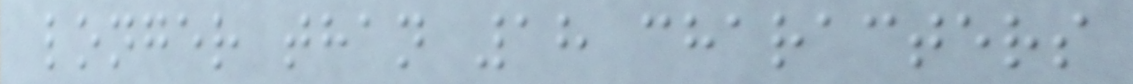longer than 18 characters
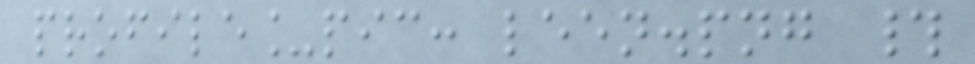profile_pic: leen.png #
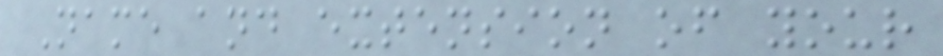Name and extension of your
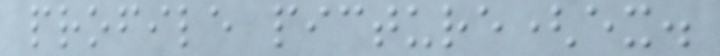profile picture(ex.
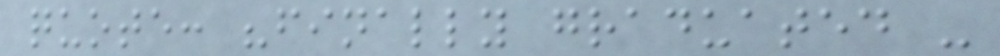quote: "finally graduated -
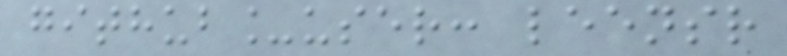github_user: leensr
